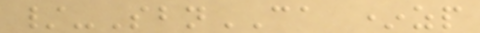/-SbnCA *zp
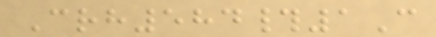Crh584#1C
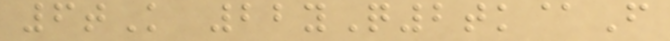6tK 22yQ2tk@F
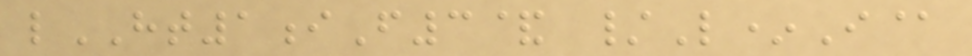lHT1iF3& /L*I@
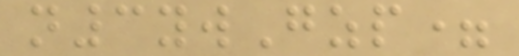n3ywGzp=
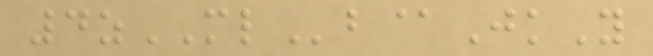4zMLb@JkY
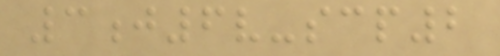3j6v-scp2
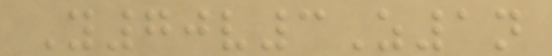Y70v3Z1n
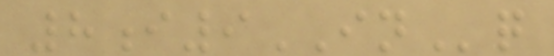8i9INq
